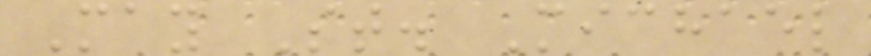May St. Michael
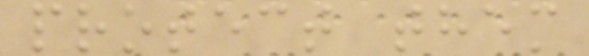protect them
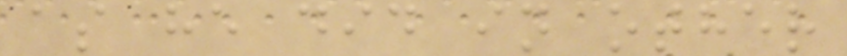as he did in other
